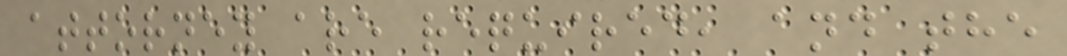attorney are required, and the
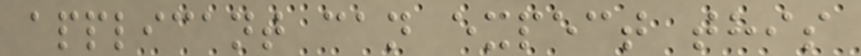applicant can expect this
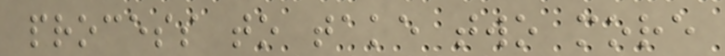process to take two more
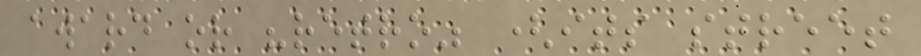award or "retro" (its street
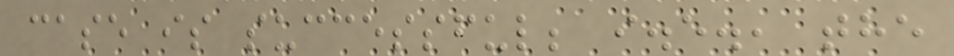case is successful; i.e., the
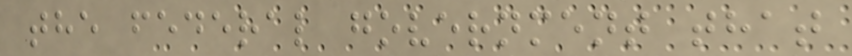the federal government that
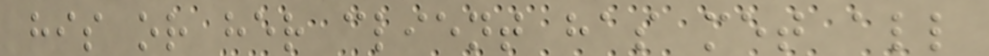his or her client has met all
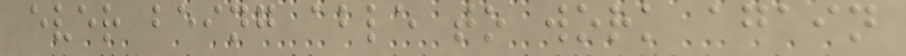ever being able to work again
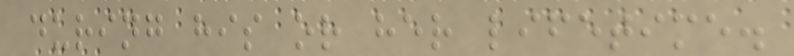during his or her lifetime.
